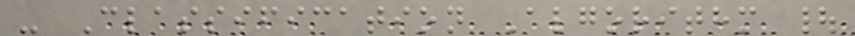- Classification Algorithm |
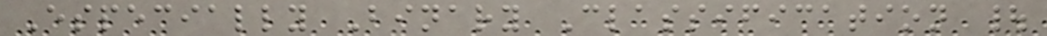Especially Binary Classification |
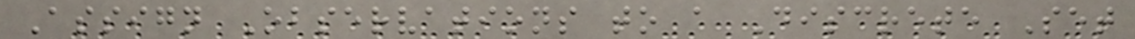Assign Observations to a Discrete Set
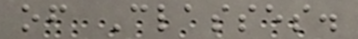of Classes.
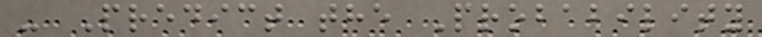- Predict the Probability
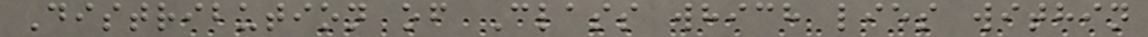Distribution of Class which lies within
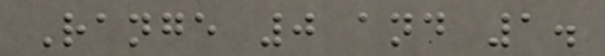Range 0 and 1.
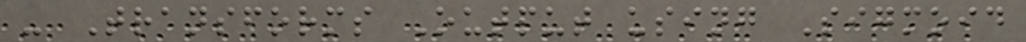- Transforms Output using Sigmoid
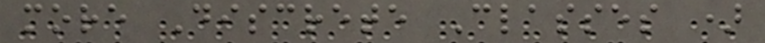more Discrete Classes )
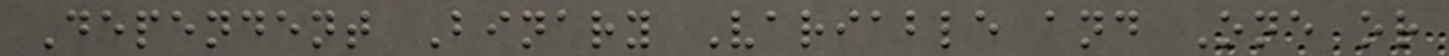Dependent Binary Variable and One or
